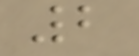2
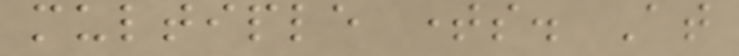multiple times. At
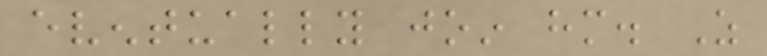eventually join him. As
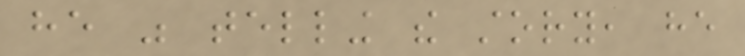he was telling the story, he
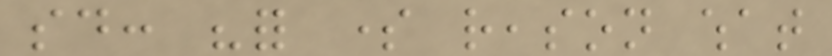said: "for some reason what
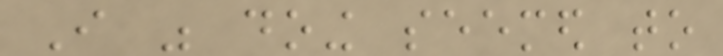I was doing seemed to
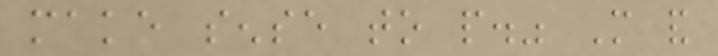make sense to people." More and
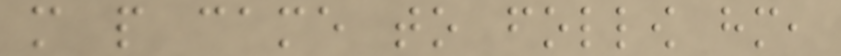more people came to follow him,
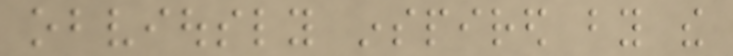obviously inspired by the
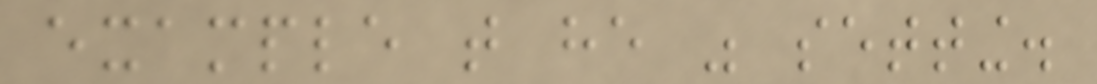example that he was setting.
